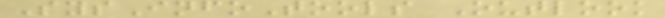SysInfoTools Outlook
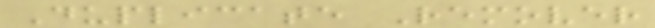Duplicate Remover
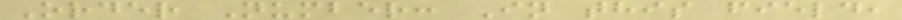Order Number: In this field,
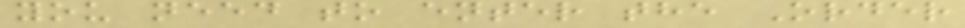you need to enter the Order
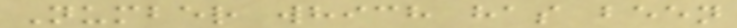Number which has been
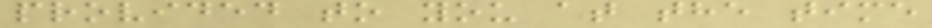provided to you at the time
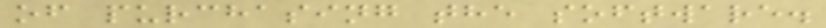of purchasing the software.
